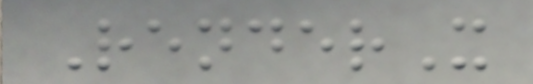RenderX
